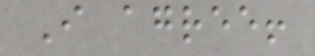I agree!
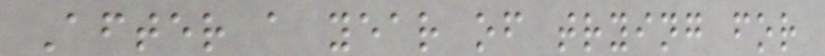After a year of trying for
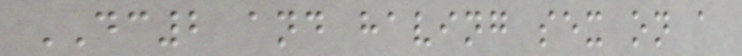DC2 and having sex on a
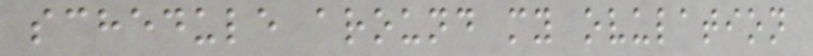schedule around my ovulation
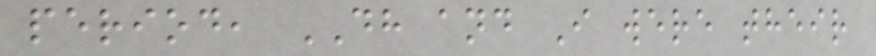period, DH and I were their
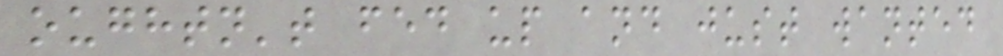oughtn't fed up and just wanted
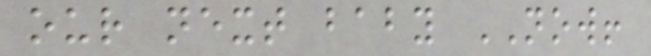our next baby NOW!
